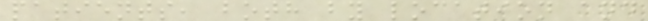patients, both by location and
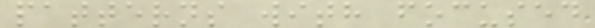patterns with focused
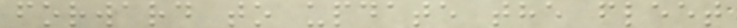forward to update the fleet
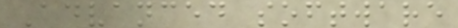Advanced software
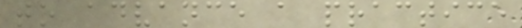to advance a practice
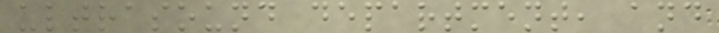ultrasound department, and
